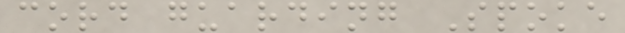cord guarding Spoke
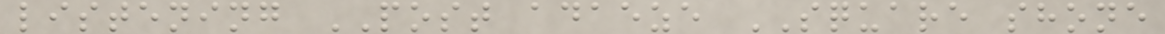listening POST adaeze SQUARE shone
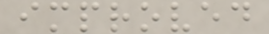improved
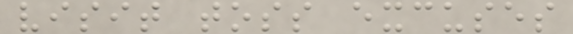visit toss excuses
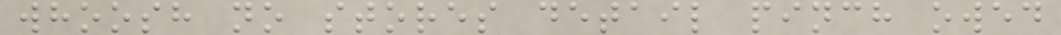whoosh no stores detail pinch owed
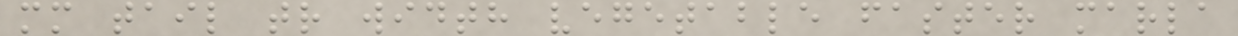mm tail tr width vegetable faster marla
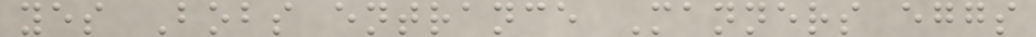yes Bobs entrance Manners eggs
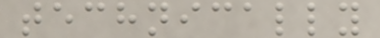technically
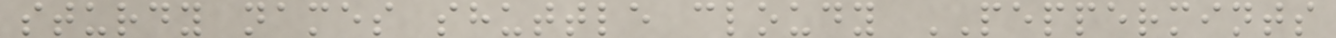sturdy names shuttle cloudy PEPPERMINTS
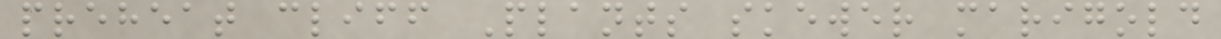preheat cliff Plants skewer marigold
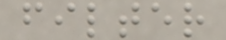filter
